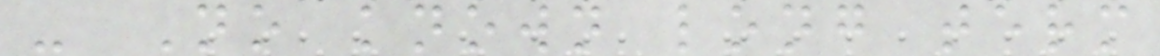- No known long term
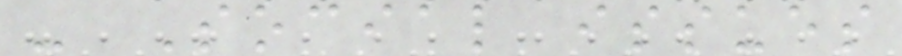- Social issues
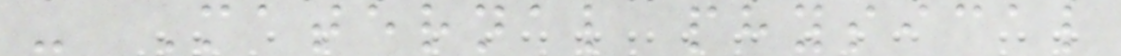- Maternal physical
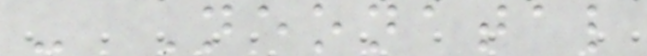- Neonatal
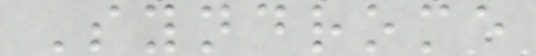Syndrome
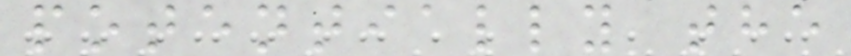potentially the
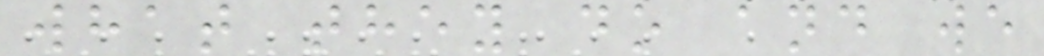what they do and we
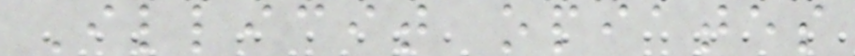Illicit opiates
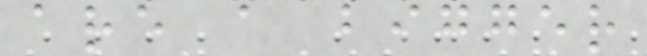are a bigger
